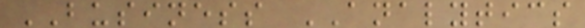BUSINESS ANALYTICS
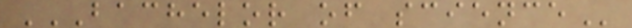BACHELOR OF SCIENCE
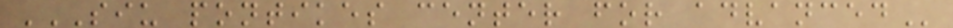SIU PONTIKES CENTER FOR ADVANCED
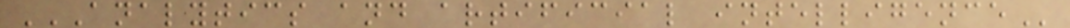ANALYTICS AND ARTIFICIAL INTELLIGENCE
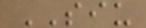SIU
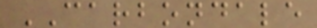CARBONDALE
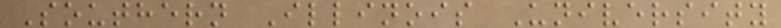Southern Illinois University
